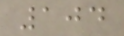104
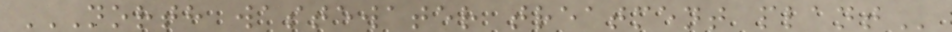NORTH WASTEWATER TREATMENT PLANT
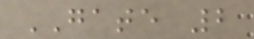GATE 2
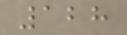128
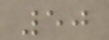50
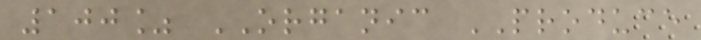100% ORGANIC PRODUCE
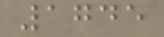1745
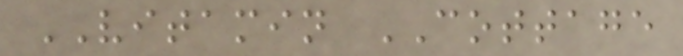VITAMIN COTTAGE
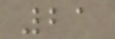21
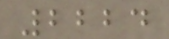2224
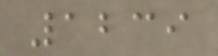1239
